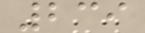239
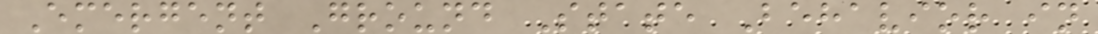Emergent Ground State Behavior in
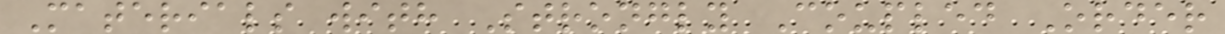Materials with Strongly Coupled Order
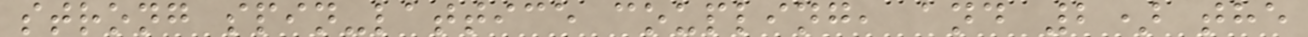strong spin-lattice coupling, and 2) the
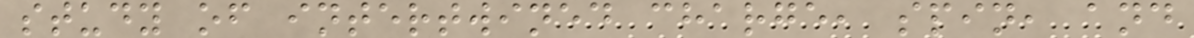study of intertwined charge, spin, and
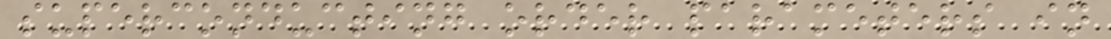superconducting order parameters in
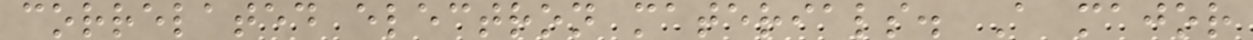correlated electron materials. A major
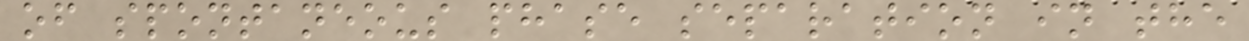of spontaneous phase separation in the
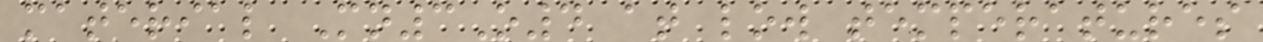material Mn3O4 at low temperatures
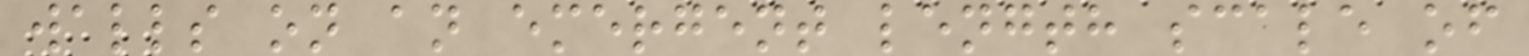walls on an emergent length scale of
